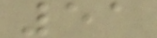51
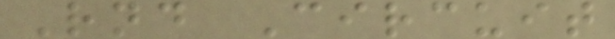Rnd Circuit
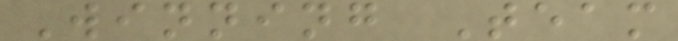Winning Team
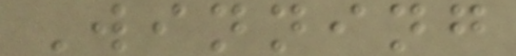Winning
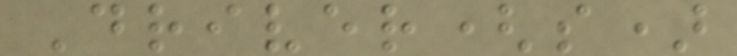Driver(s)
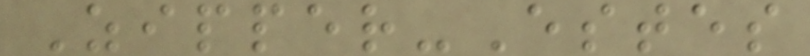Zipper-Estes
